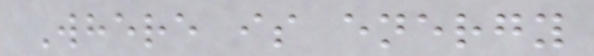Where is energy
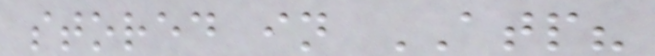stored in ATP?
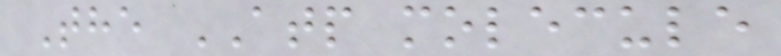The ATP molecule
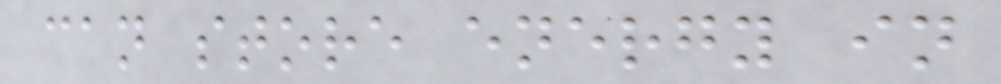can store energy in
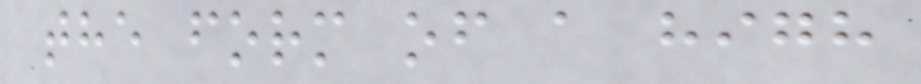the form of a high
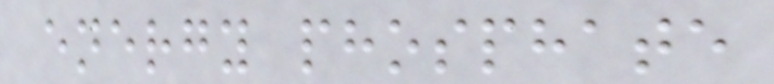energy phosphate
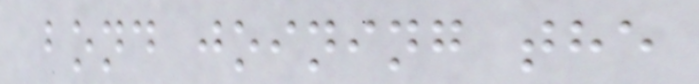bond joining the
